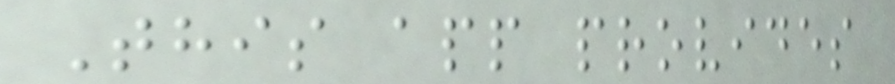This app provides
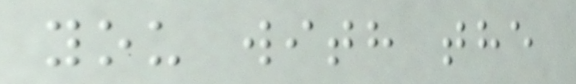you with the
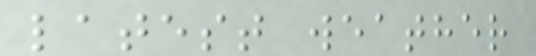latest weather
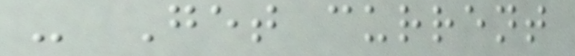- Get current
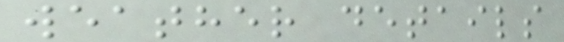weather details
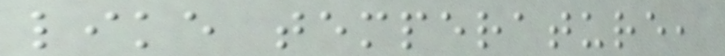like temperature,
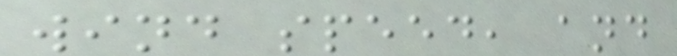wind speed, and
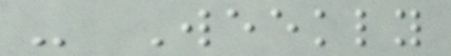- Weekly
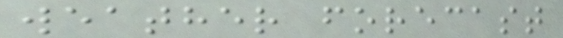weather forecast
